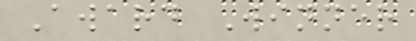Award Winner
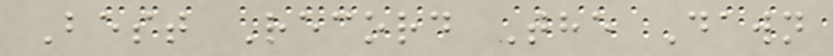Best Record The Dawn
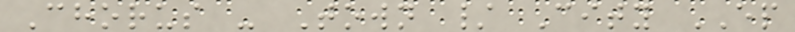Chorus - Town / City EP
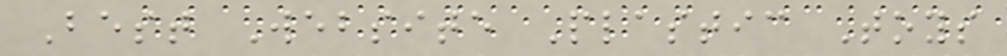Best Website Plastic Toys
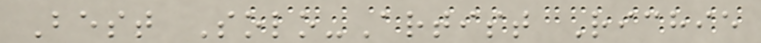Best Solo-Artist Richie
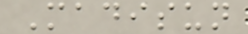Madisun
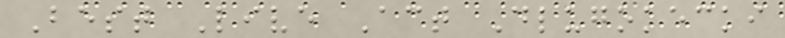Best Live Act Dlugokecki
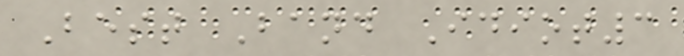Best Band Idiot3
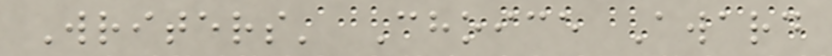Writers' Choice Award
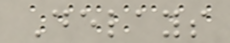Delays
